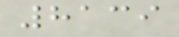8139
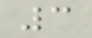3
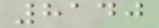8140
